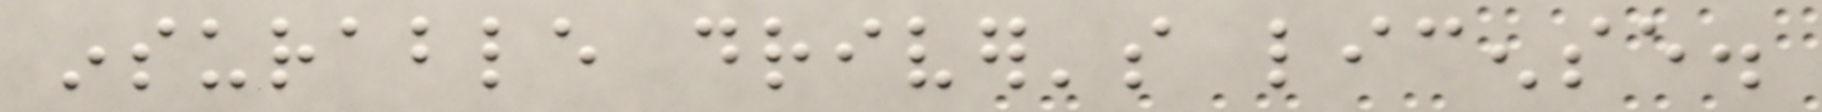insurable driver's license.
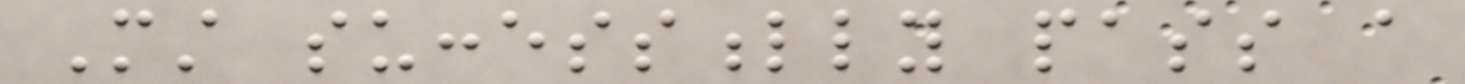Must successfully pass a
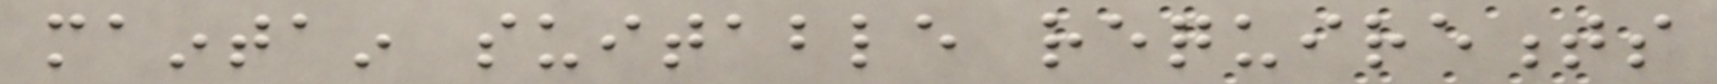maintain suitable requirements
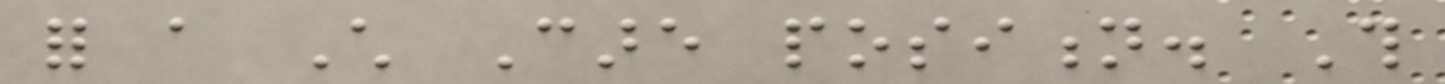for a Child Care position. This
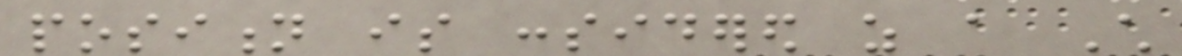position is considered as a Child
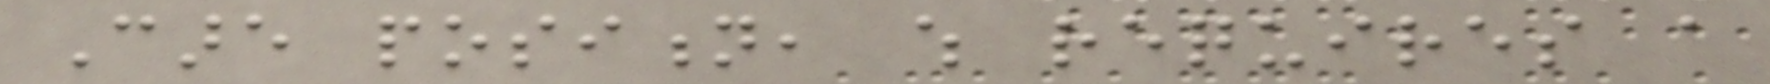Care position, which requires a
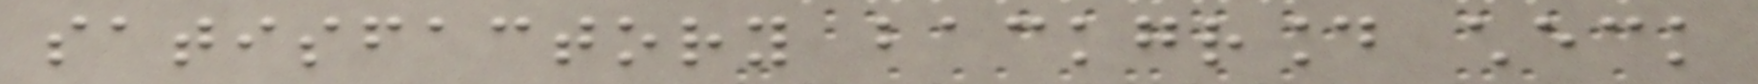satisfactory background check
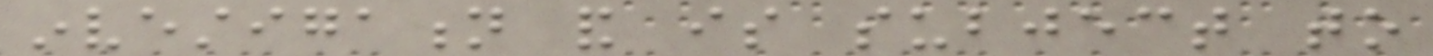investigation and is subject to
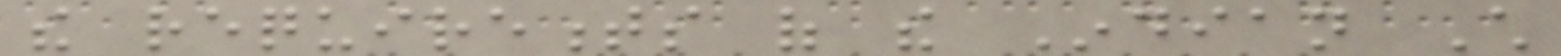the requirements of the Indian Child
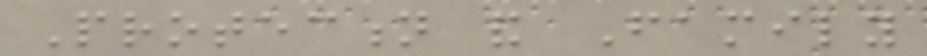Protection and Family
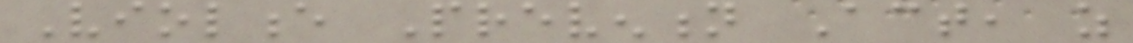Violence Prevention Act, as
